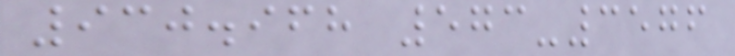930.968 573-3576
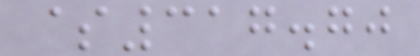$317.70
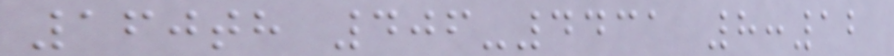160th 406-4431 8:12
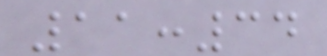11:34
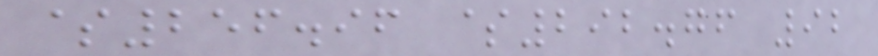$256.96 $292.76 92
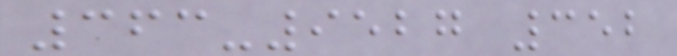363-9527 352
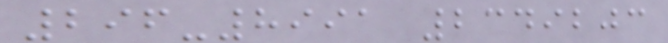296-8991 2349203
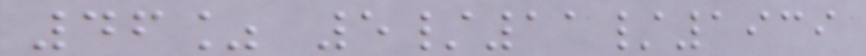46% 5/11/1939
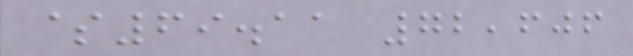$69.11 72,606
